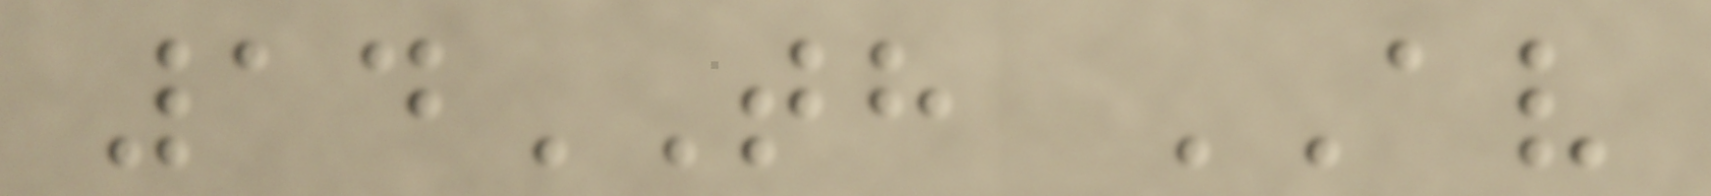14TH AV
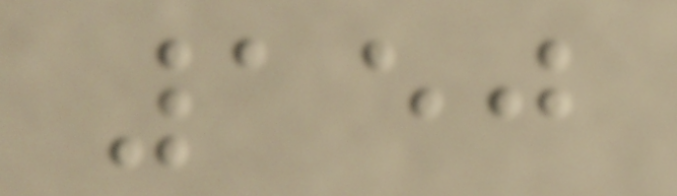150
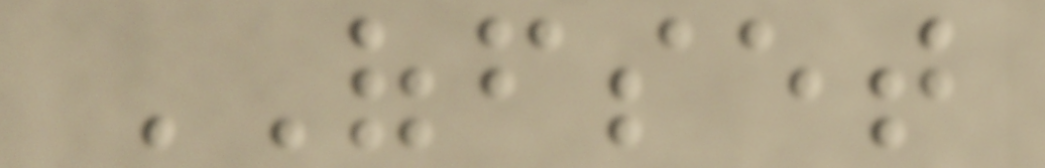OFFSET
